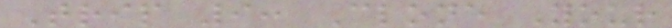Trip 9: Clone Your
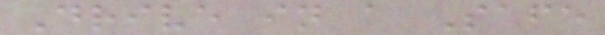Drive in a Safe
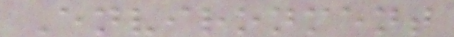Environment
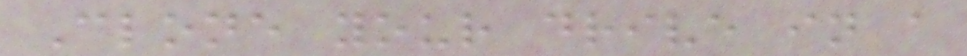Clone your drive in a
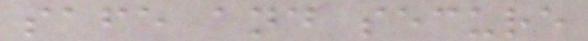safe and secure
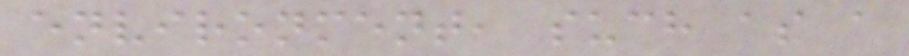environment, such as a
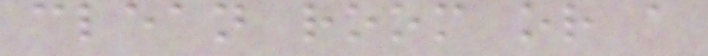clean room or a
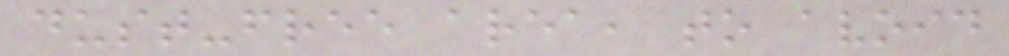dust-free area, to avoid
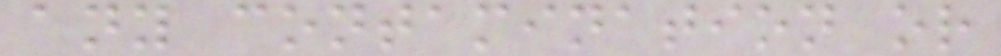any contamination or
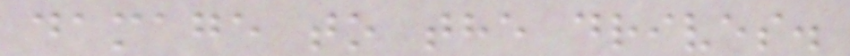damage to the drives.
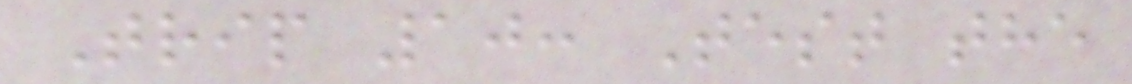Trip 10: Test the
